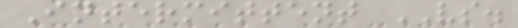Intermittent VS.
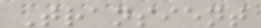Transient
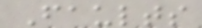Faults
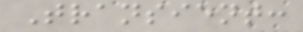Transient:
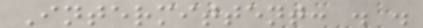Intermittent: . .
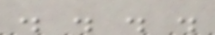. . . .
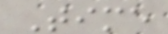Time
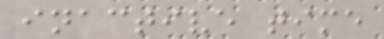inactive time
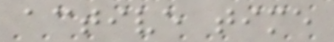active time
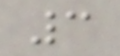3
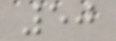50
